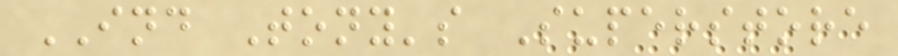IND Tony's Superstore
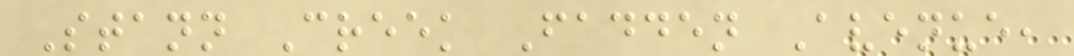Stann Creek Fadden Avenue,
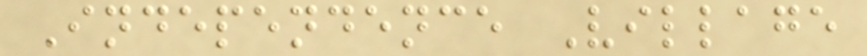Independence Village
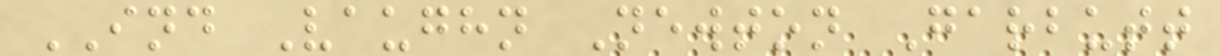IND Vaughn Newton Garbutt
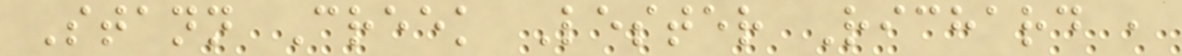Stann Creek Lester Richard ,
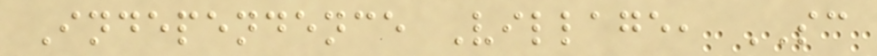Independence Village, SC
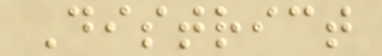District
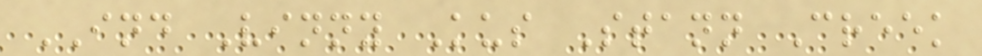IND Vinny Kus Stann Creek
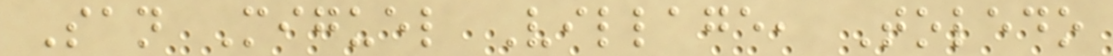San Miguel Village, Toledo
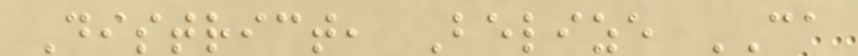District, Belize CA
